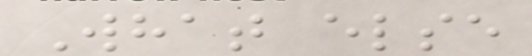What else
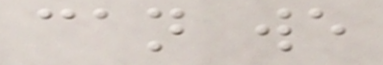can we
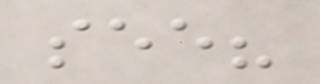see?
